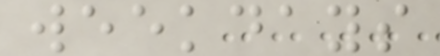weekdays
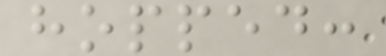hopped:
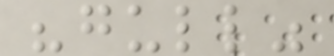"gull"
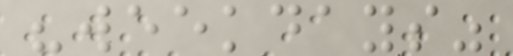"weekdays"
